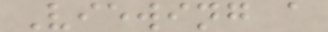Viewing a
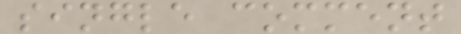single comment
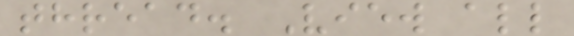thread. View all
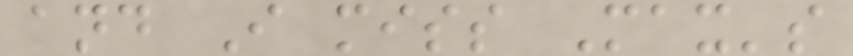and I miss Max's
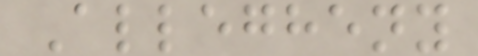Allegheny
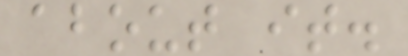about it.
